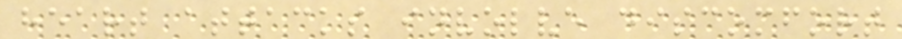heart attacks involve discomfort
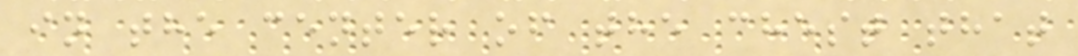in the center of the chest that
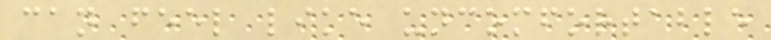can feel like uncomfortable
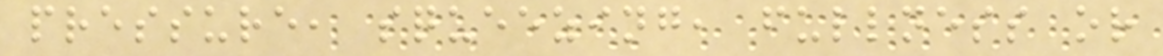pressure, squeezing, fullness or
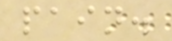pain.
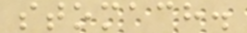stomach.
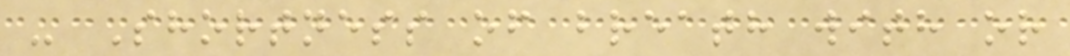- Shortness of breath with or
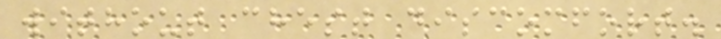without chest discomfort.
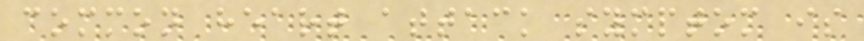common heart attack symptom is
